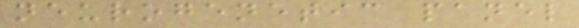neurogenetic panel
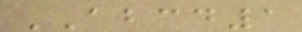ABCD1
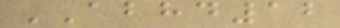ABHD12
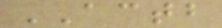ACTB
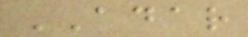ADAR
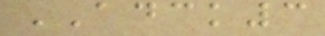ADCK3
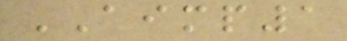AIMP1
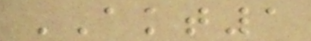AKT1
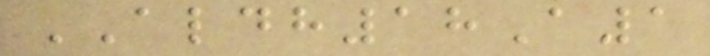ALDH18A1
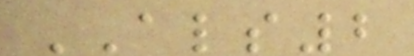ALS2
